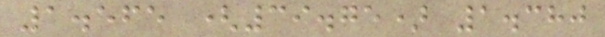1.565 (39.75) 1.380
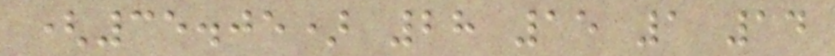(35.05) 28 15 1 14
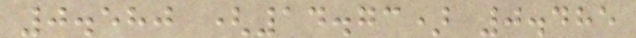0.580 (14.73) 0.485
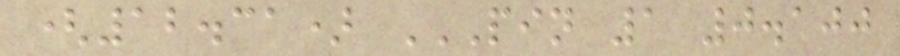(12.31) PIN 1 0.100
